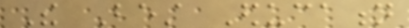The Best Education
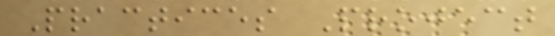Practices Project
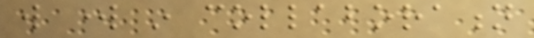will work in collaboration
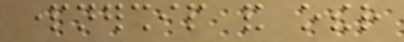partnership and other
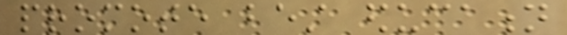promote best education
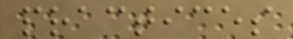practices
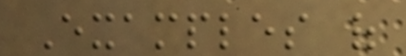Examples of
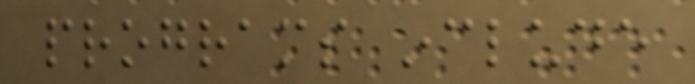programs include
